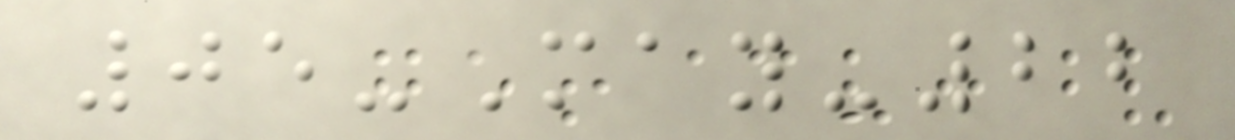05-May-22
